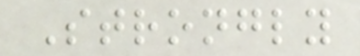Strongly
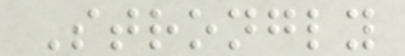Strongly
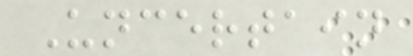Uncertain
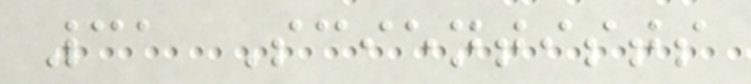31 Scientists
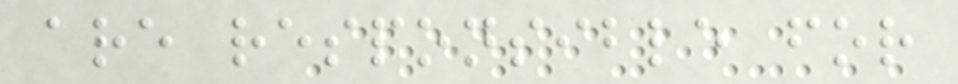are responsible for
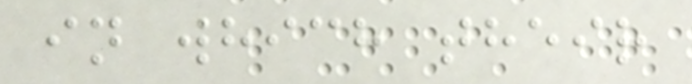in which their
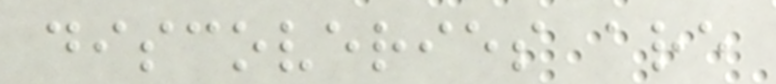discoveries are
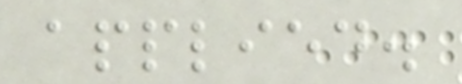applied.
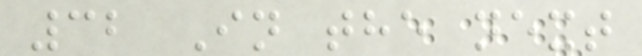32 In the next
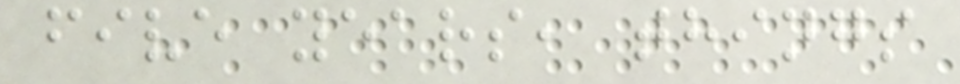five years, things
